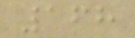168
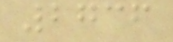2736
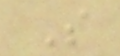S
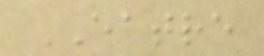EATRE
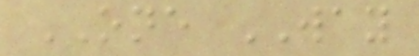ONE WAY
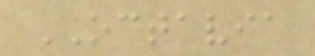OCTAVIA
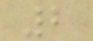2
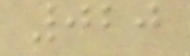020
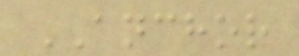ANCHOR
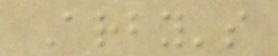Arby's
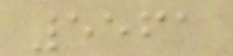5561
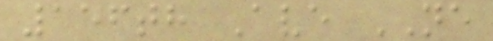156th Ave NE
